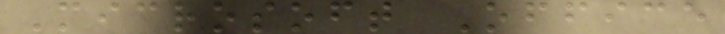Microsoft Office
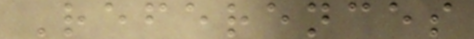References
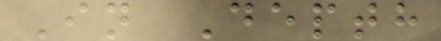In Depth
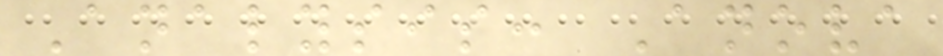Analysis: Anova
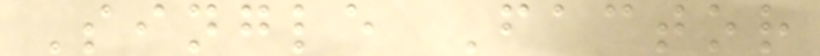Single Factor
